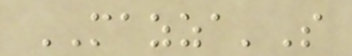MAZZA'S
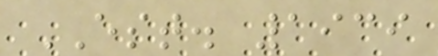EST. 1939
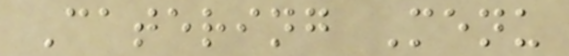Catering Menu
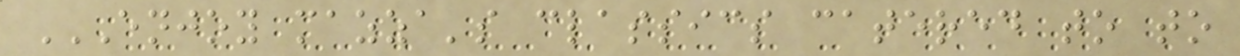ENJOY MAZZA'S CLASSICS CATERED TO TO
